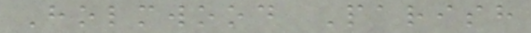Holmwood Parish
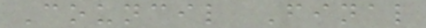Council Final
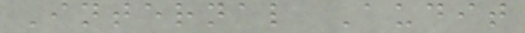Internal Audit
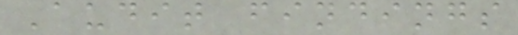Audit findings
